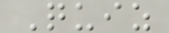Quiz
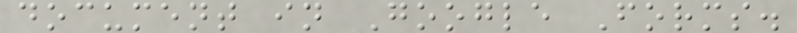document in Google Forms.
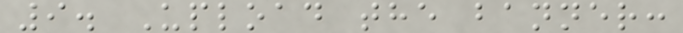9. Upload the banner:
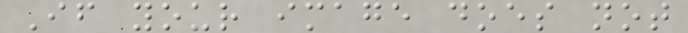If your image does not
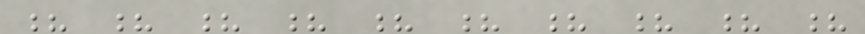? ? ? ? ? ? ? ? ? ?
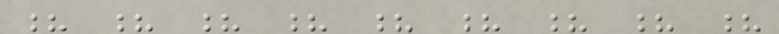? ? ? ? ? ? ? ? ?
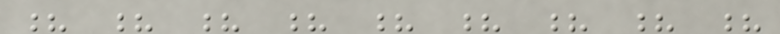? ? ? ? ? ? ? ? ?
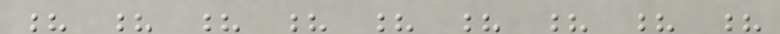? ? ? ? ? ? ? ? ?
